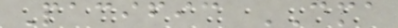Pacific CMA
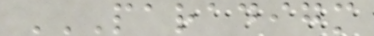PARADIGM
